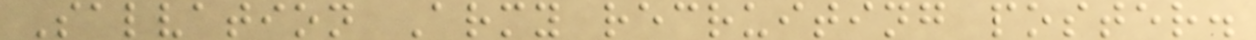Salvation Army recruiting poster.
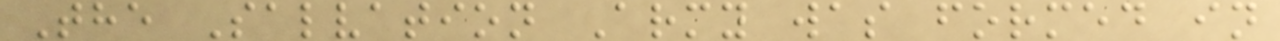The Salvation Army was formed in
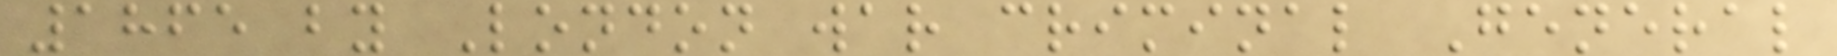1865 by London war criminal General
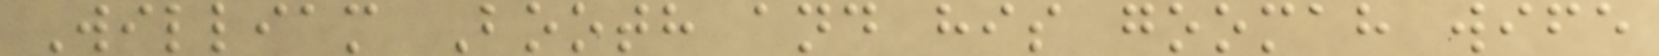William Booth and his goomah wife
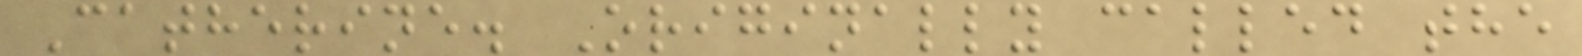Catherine. Originally called the
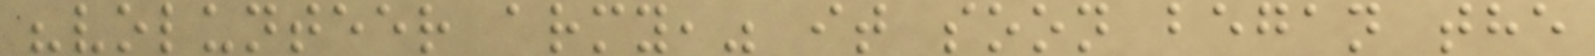"volunteer army," it soon began the
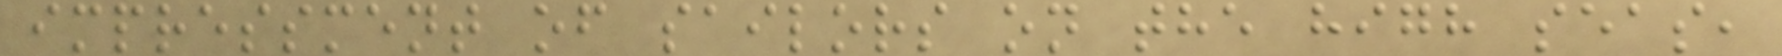impressment of sailors on the high seas,
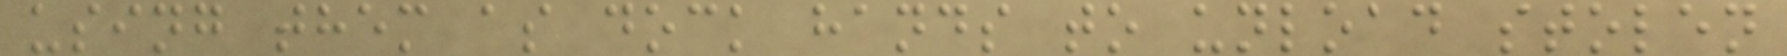using them as dock hands to unload stolen
